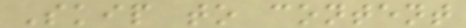Skip to content
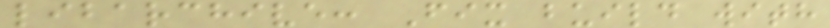libarchive: Fix build with
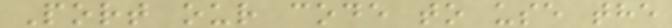Port our code to use the
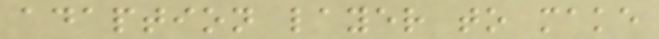adaption layer to make
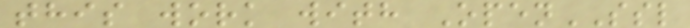this work with OpenSSL
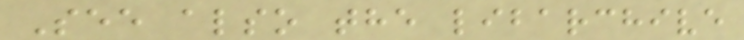See also the libarchive
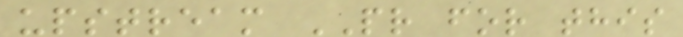upstream PR for this
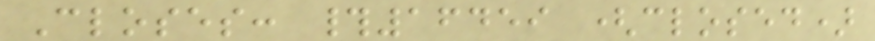Closes: #16459 (closed)
